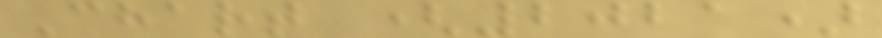Chart (2021)
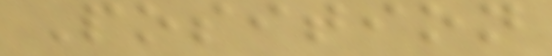Position
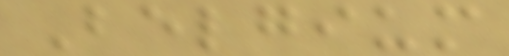Belgium
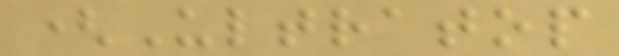(Ultratop
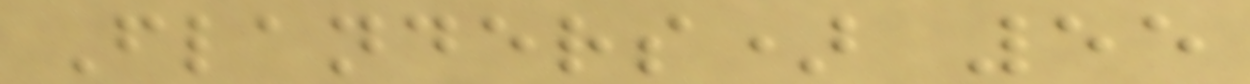Flanders) 55
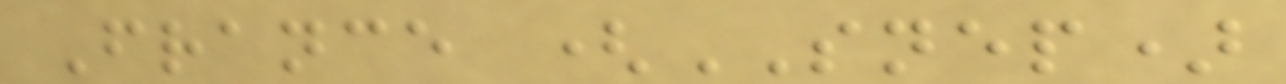France (SNEP)
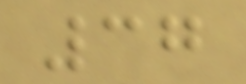37
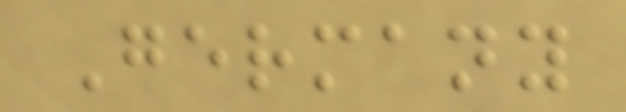Germany
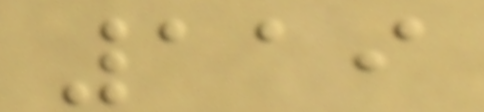119
